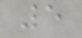5
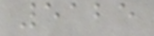5125
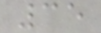35
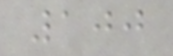100
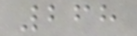268
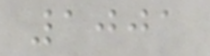1001
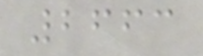2663
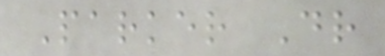Parker Dr
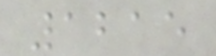1215
